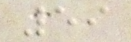59
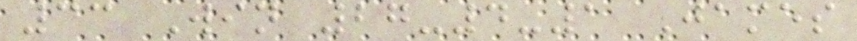33 Win 27-4-1 James
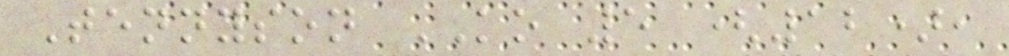Tennyson KO 5 (12),
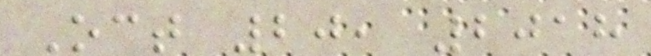Oct 20, 2018
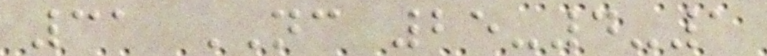31 NC 25-4-1
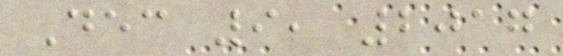Dec 9, 2017
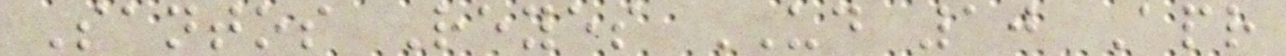Santos Reyes UD 10 Apr
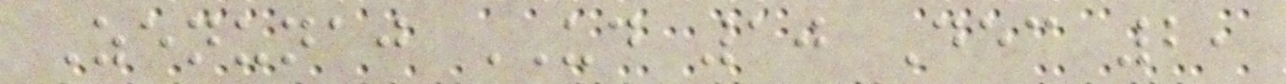Zenunaj UD 10 Dec 2,
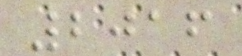2016
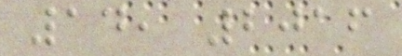14, 2016
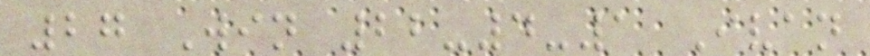27 Win 22-4-1 Ivan
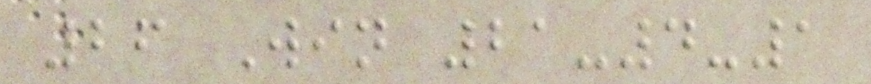26 Win 21-4-1
